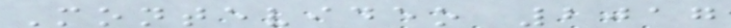Montevideo 2017
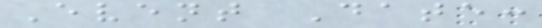Event Date:
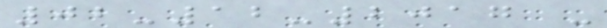02-12-2017 -
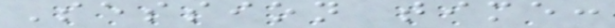Session time:
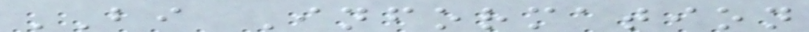BI Information
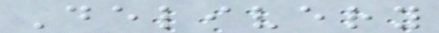Delivery
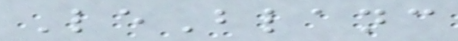LeBlanc
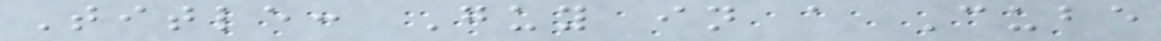Title: Guy in a Cube
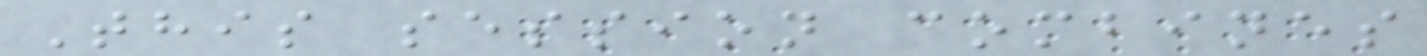This session combines
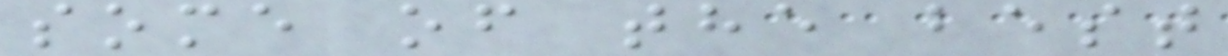some of the best
